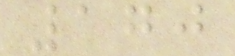170
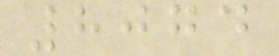8074
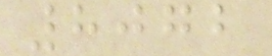8072
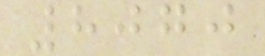8070
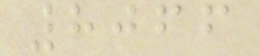8066
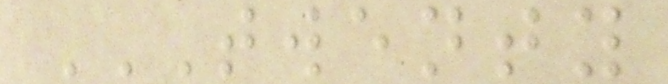TWENTY
